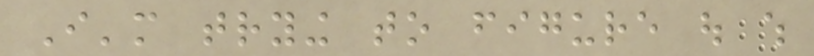I'm trying to figure out which
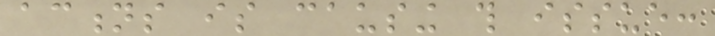actions is causing this issue:
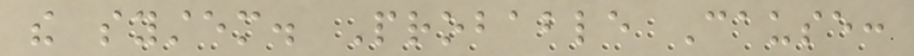the system. Probable Cause:
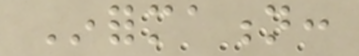Information:
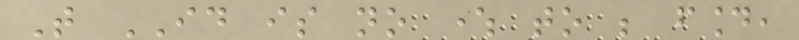That ID is no where to be found,
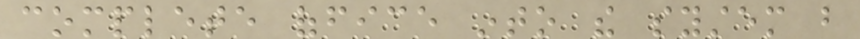complete office into the system but
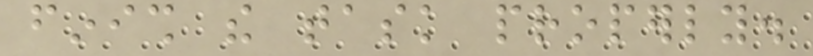finish the task properly.
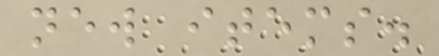new items.
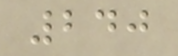240
